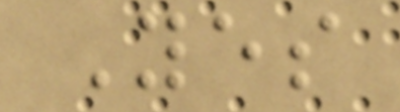Yes
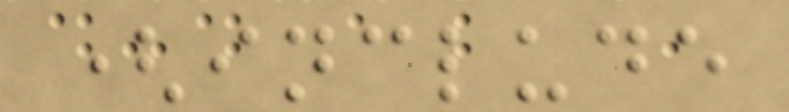(include
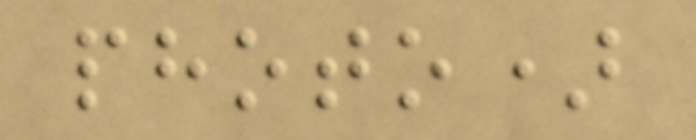photo)
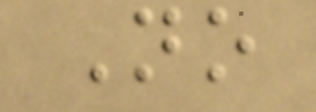No
